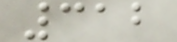312
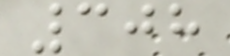308
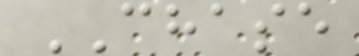CHASE
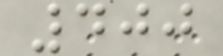400
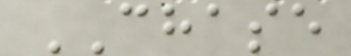CHASE
